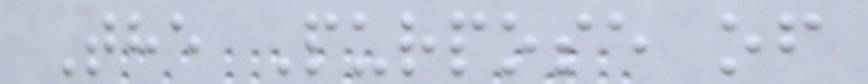The Purpose of
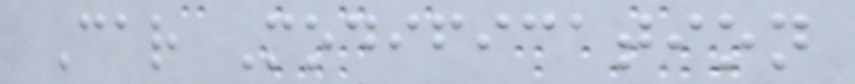Car Modification
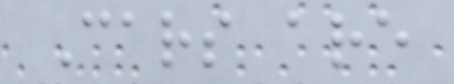Cars are
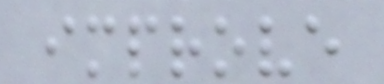improve
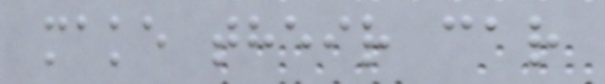make their car
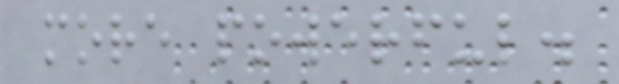more powerful.
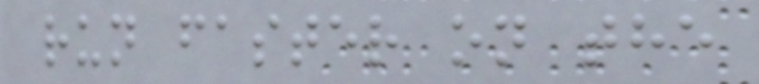run faster on the
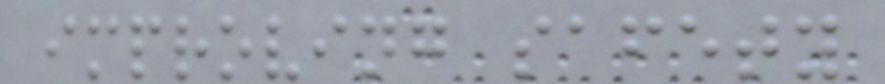improving safety
